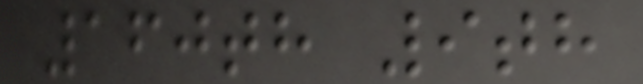160th 9th
